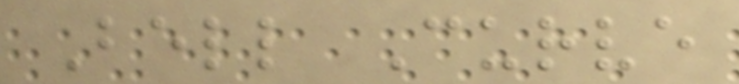Bell Curve
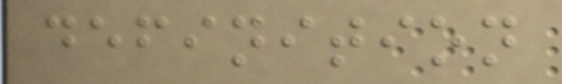definition
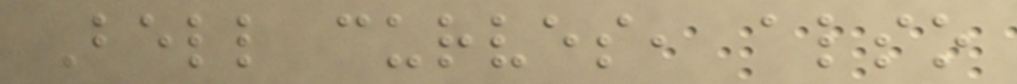Bell curves, also
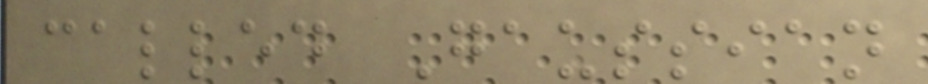called Gaussian
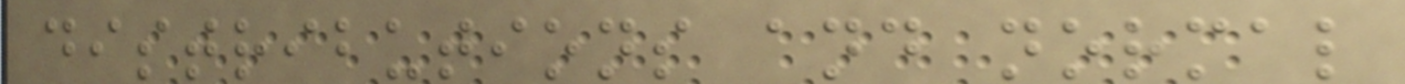distributions and normal
